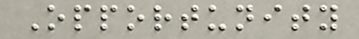Opportunity
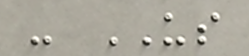- US
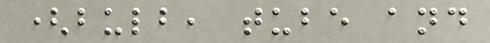(bulb, tube and
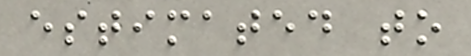estimated to
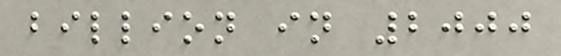billion in 2000
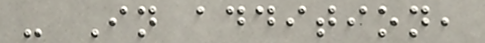- In addition,
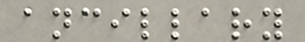ancillary
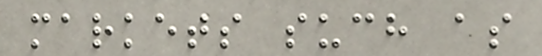markets such as
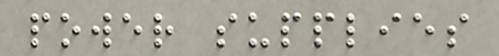power supplies
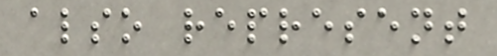also represent
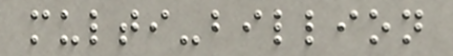multi-billion
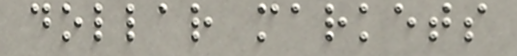dollar markets
